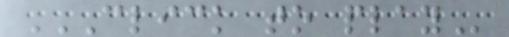CLICK TO PLAY
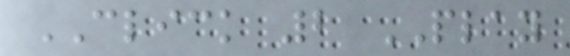CLICK 2 PLAY
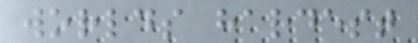worlds hardest
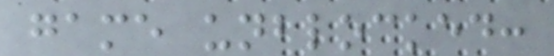game unblocked:
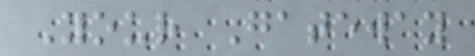Your Gateway
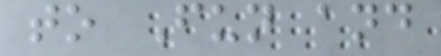to Fun and
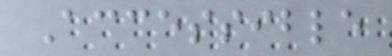Accessible
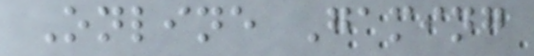Online Gaming
